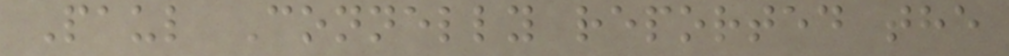Paul Connelly reported the
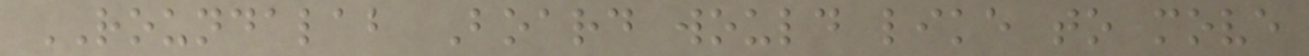ROUNDALAB Board would like to move
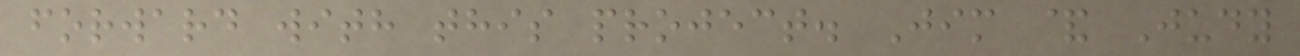forward with this project. Jim & Judy
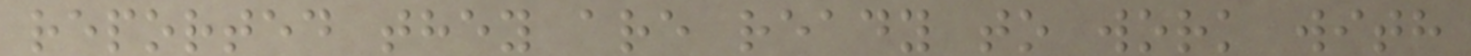reported they are ready to work with
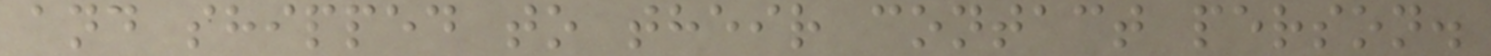and shipped to their contact person.
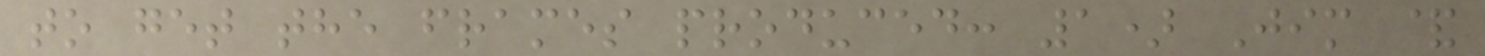to get the frames produced: 1) Jim &
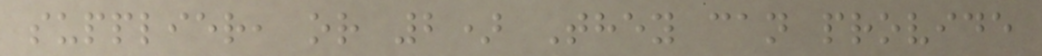supplier, or 2) They can provide
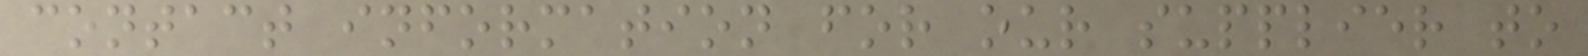contact information for our supplier to
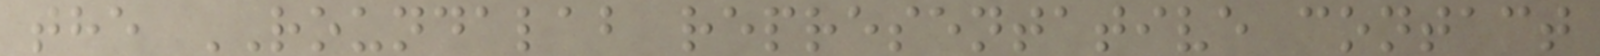the ROUNDALAB representative contact
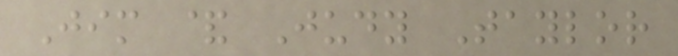Jim & Judy Taylor
